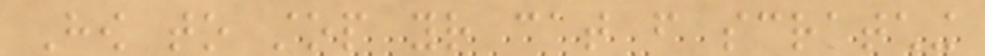How to stop your cat from scratching
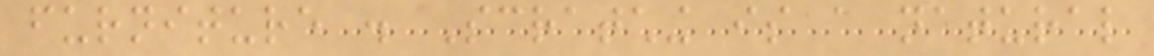furniture . Scratching is a natural
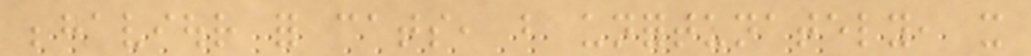behaviour for cats, but unfortunately, it
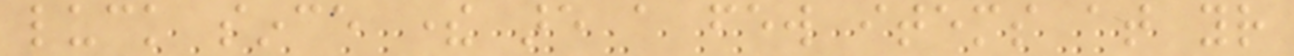luck since there are a few items at your
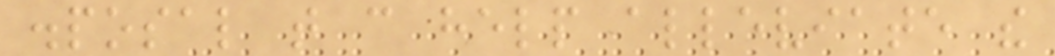disposal that can help alleviate the
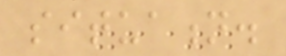situation.
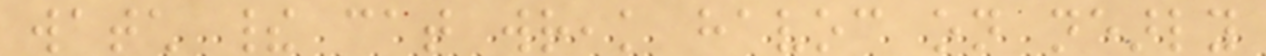watch their cat wreak havoc on nearly
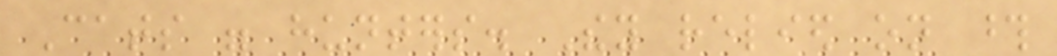Cats were hunters. They relied on those
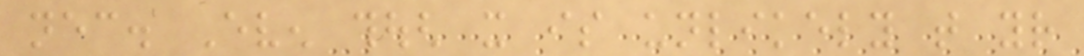necessary. Even though it is unlikely that your
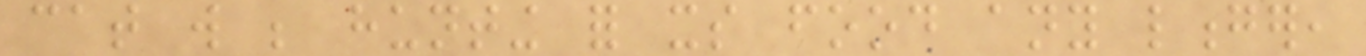cat will be hunting for its food any longer,
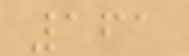161
